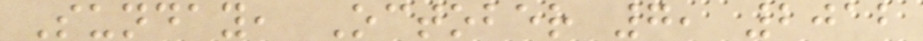Sunday, October 7, 2012
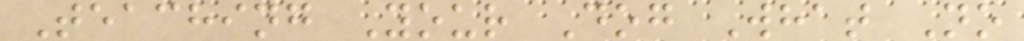Teaching Your Dog What No
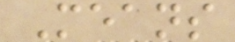Means
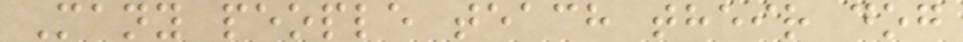Many people teach their dog
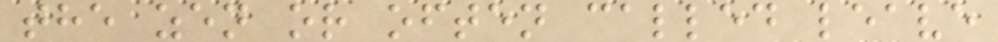the zen or often called leave
